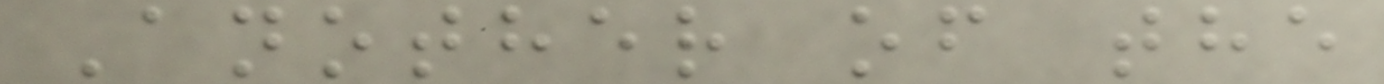Another of the
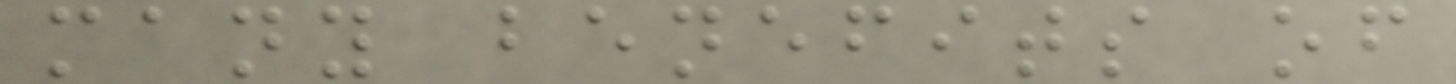many benefits of
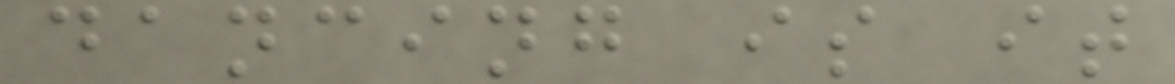dancing is it
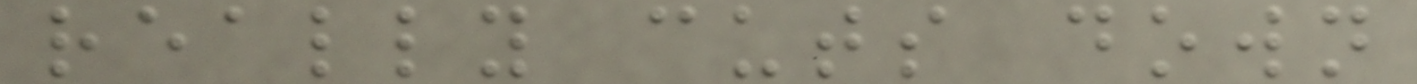really cuts down
